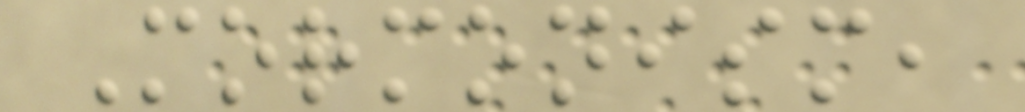Mormonism,
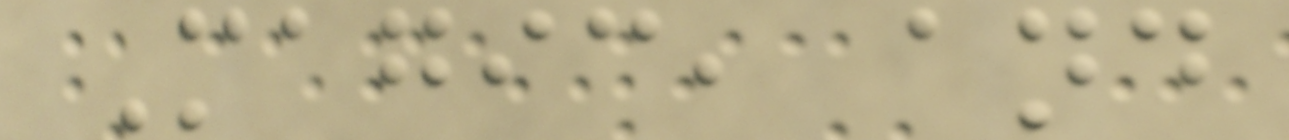Magic, and
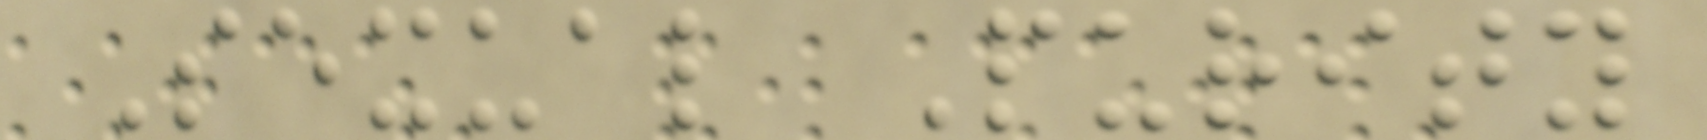Sexual Purity
